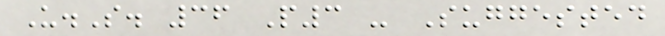U.S. 36 P3 - Suggested
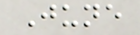June
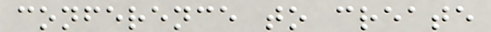conference to create
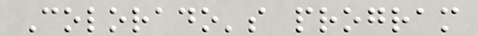Colorado's program
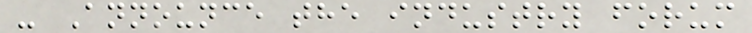- Announce the industry forum
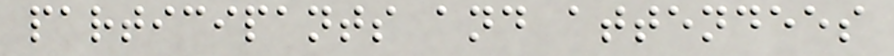participants and attendees
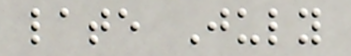late July
